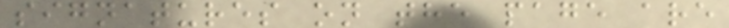signatures on the page are
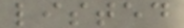listed
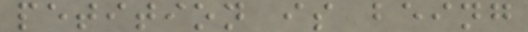petition is being
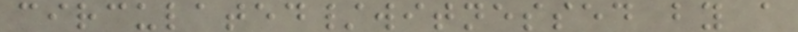circulated/witnessed by a
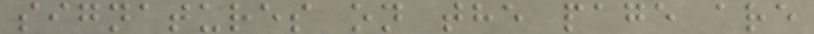signatures on the page are
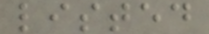listed
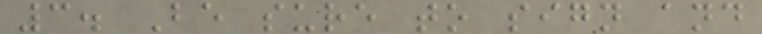3. Be sure to sign and
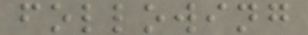following
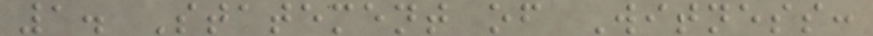1. Statement of Witness:
